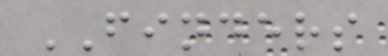FINDERS
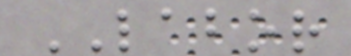LABOR
